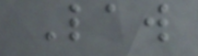Law
